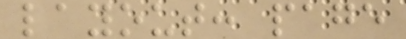layout: page
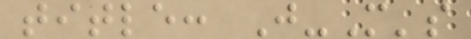title: J-M's
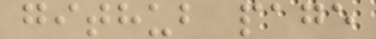github page
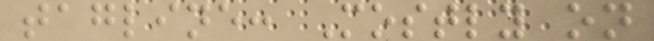tagline: Mostly on
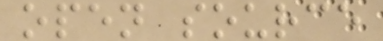open source
